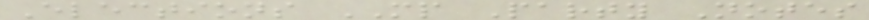Elections MP Party Notes
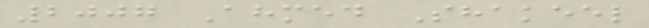2007 Ahmed Shakeel
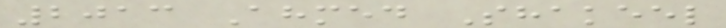2013 Ahmed Shakeel
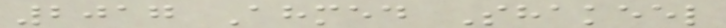2017 Ahmed Shakeel
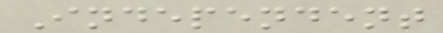Independent
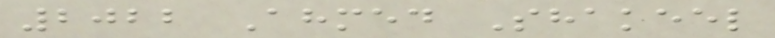2022 Ahmed Shakeel
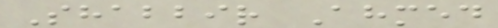Shabbir Ahmed
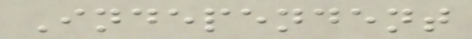Independent
